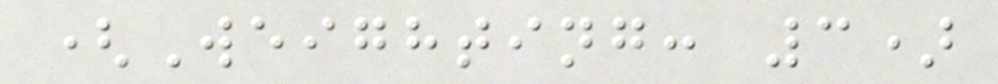(Weighting: 3)
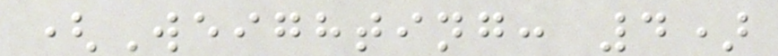(Weighting: 4)
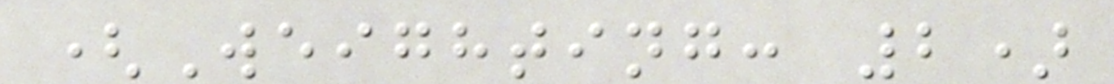(Weighting: 2)
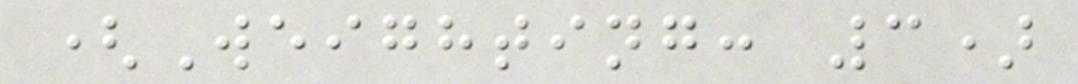(Weighting: 3)
